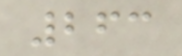263
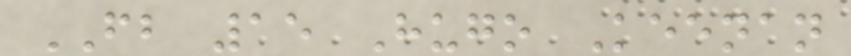FB 15 Hugo Keenan
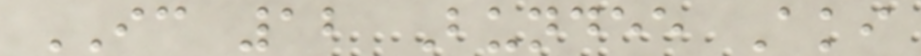IC 12 Bundee Aki
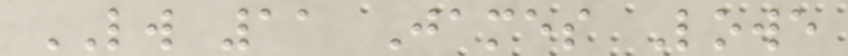LW 11 James Lowe
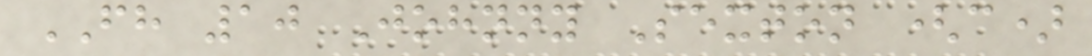FH 10 Johnny Sexton (c)
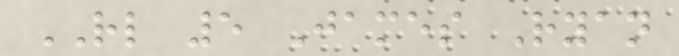RL 5 James Ryan
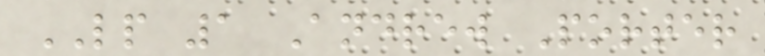LP 1 Andrew Porter
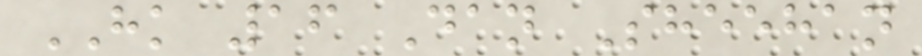HK 16 Dan Sheehan
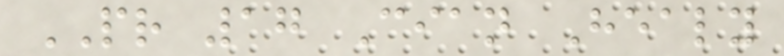PR 17 Cian Healy
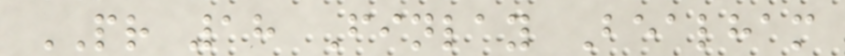PR 18 Finlay Bealham
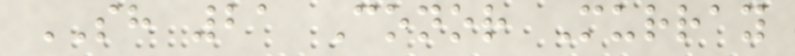SH 21 Conor Murray
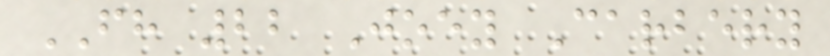FH 22 Joey Carbery
